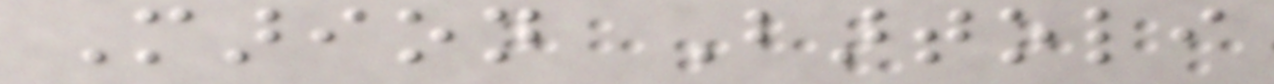Marion Bartoli
